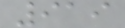919
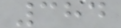384
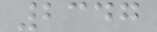2347
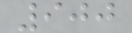900
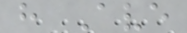h Ave
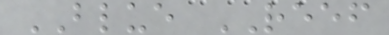BLUE REEF
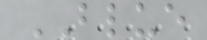BLUE
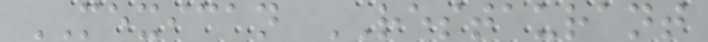MEXICAN RESTAURANT
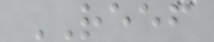REEF
